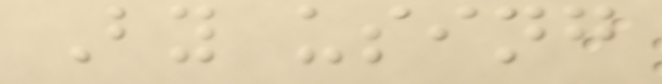By using
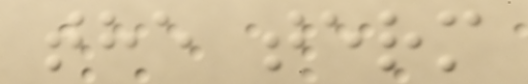the term
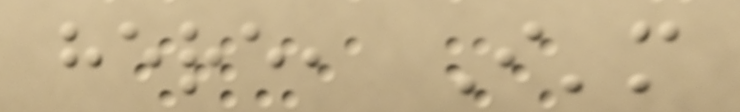here, I'm
